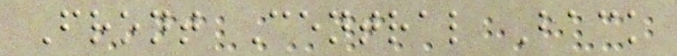Front Central Back
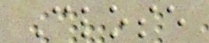Close
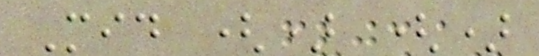Mid () ()
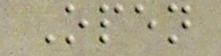Open
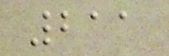211
